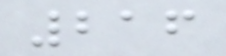216
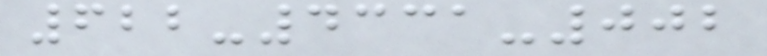622-4331-002
